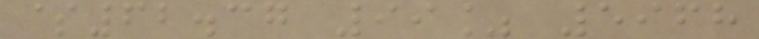$62.37 99% 5968
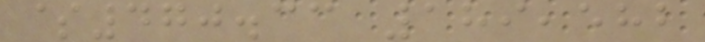$470.33 189,582
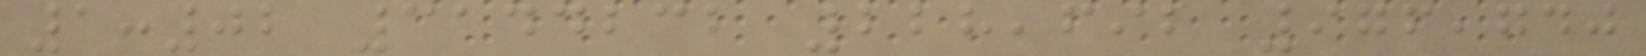1:02 3144232 228,692 976,740
